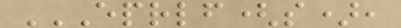EPRLF(S),
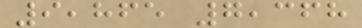9,865 7,368
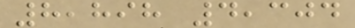8,898 4,304
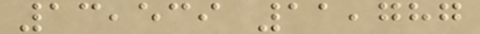13,539 11,787
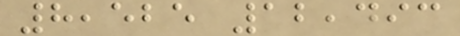8,525 12,493
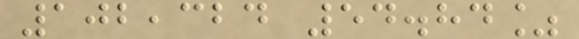102,324 54.84%
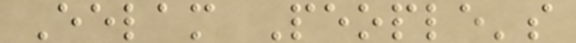Eelam People's
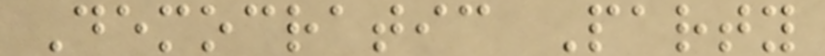Democratic Party
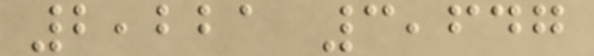2,221 3,647
